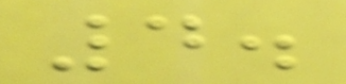4.
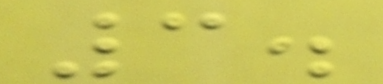3.
